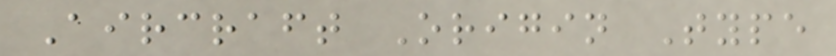Aircraft Origin Type
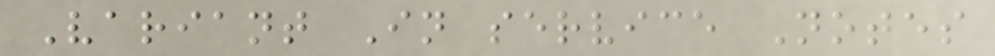Variant In service Notes
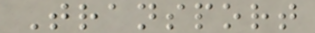Transport
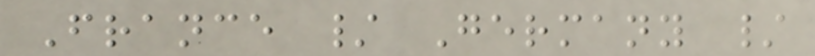France / Germany /
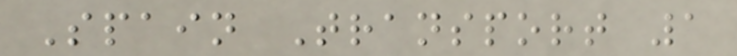Spain Transport 1
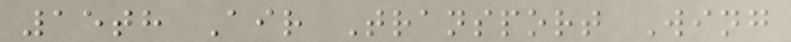15th Air Transport Wing
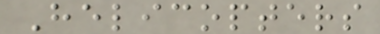Helicopters
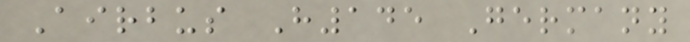Airbus H145 Germany
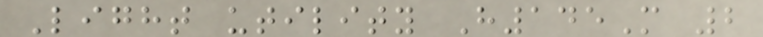Light utility H145M 2
